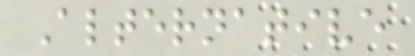Alternative
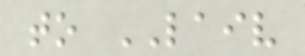to LAIV
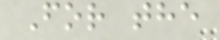For the
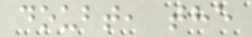doubt, the
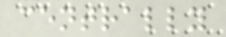centrally
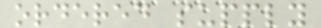ordered supply
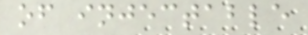of injectable
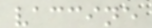vaccine
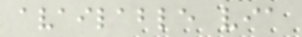available via
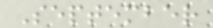September
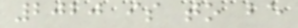2020 is to be
